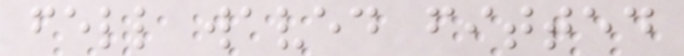fell waved fitted
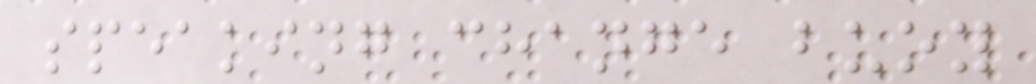speaking change buoy
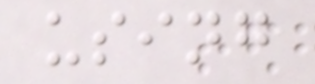using
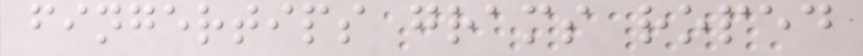fingertips grams roped
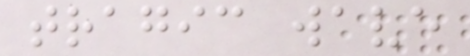tragic wave
